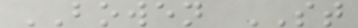BOWEN ST
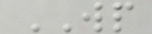WP
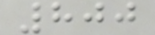800
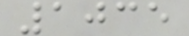1035
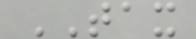TAX
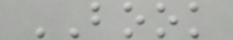BOOK
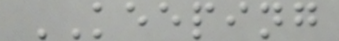KEEPING
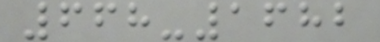668-1682
